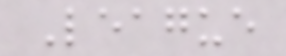League
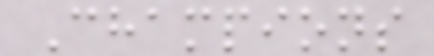Champions
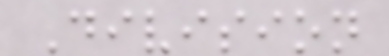Division
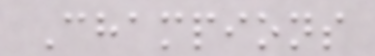Champions
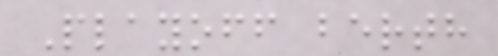Playoff berth
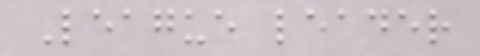League leader
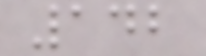142
